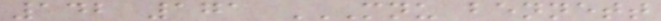142 171 MNU BENNETT
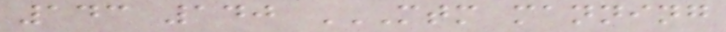143 140 MTM MANNING
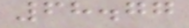68.77
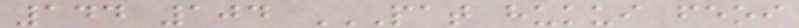144 104 PAT HUKUI FEOI
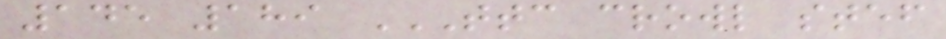145 189 TTC CROWL STEF
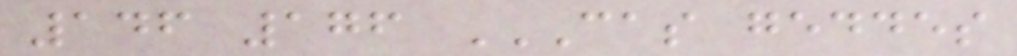146 176 CAS GEDDES
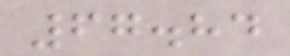67.84
